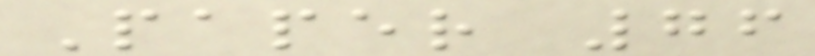Paper 76
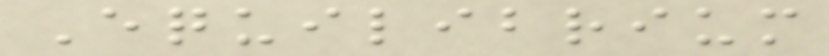Equilibrium
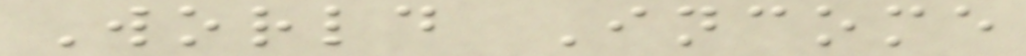World Income
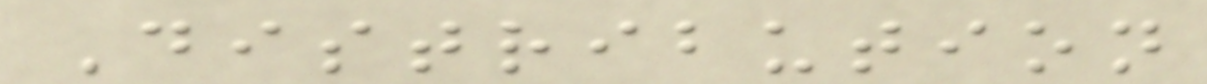Distribution
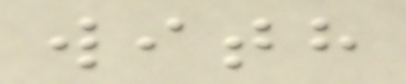with
